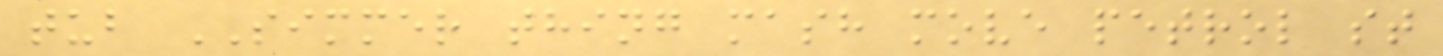tub SIMMER thing mash move petrol st
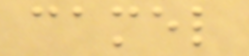camel
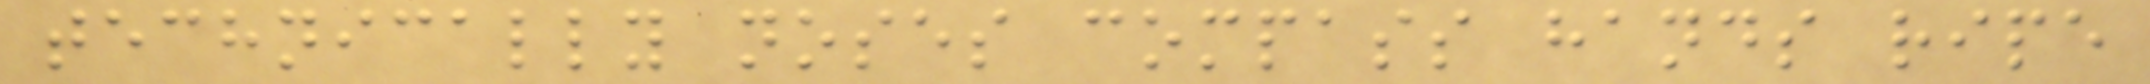technically noses compass hands ripe
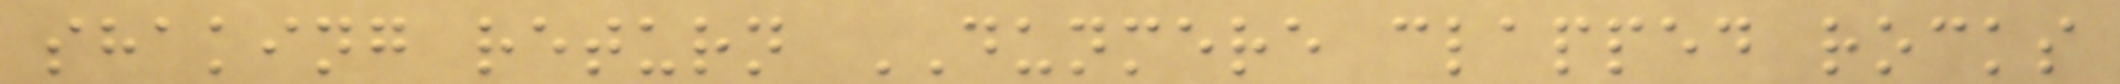shaking return DUNMERE clapped rocks
